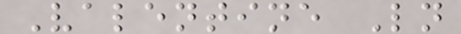Valentine Ln
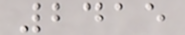2415
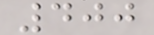400
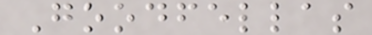Goodfellas
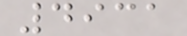4931
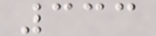333
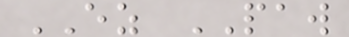EZ PAW
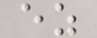ez
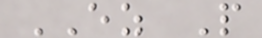EZ P
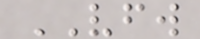VFW
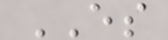ES
